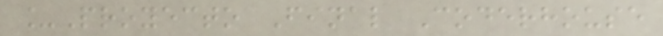_Proyecto Final Coderhouse
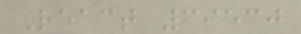React 39530
